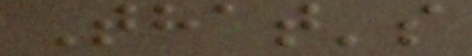That's
